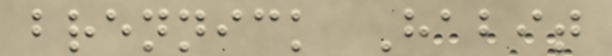brennick Habit
